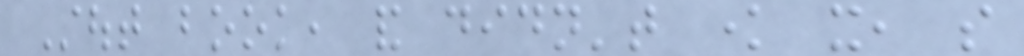Stout book, and didn't know it, so
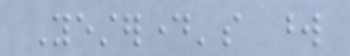Yesterday's word
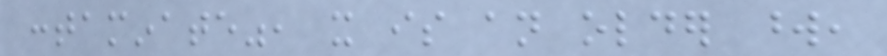contaminate", it is an older word,
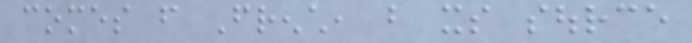comes from French, but its source
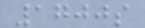1700s
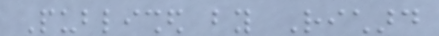Published by Richard
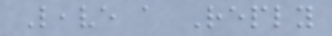Leave a Reply
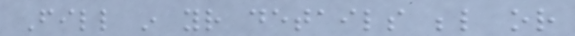Fill in your details below or
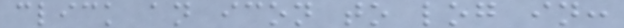click an icon to log in:
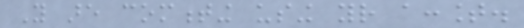You are commenting using your account.
